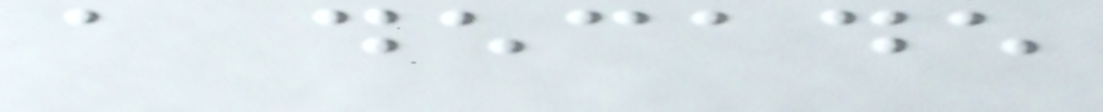a decade
